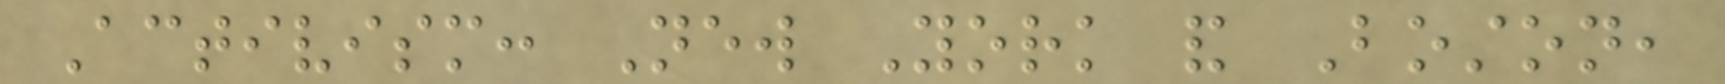Activism: New York and Boston,
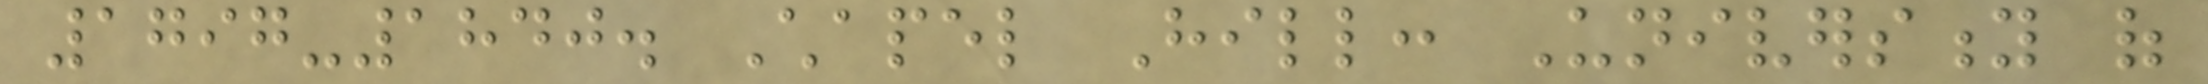1797-1840. Chapel Hill: University of
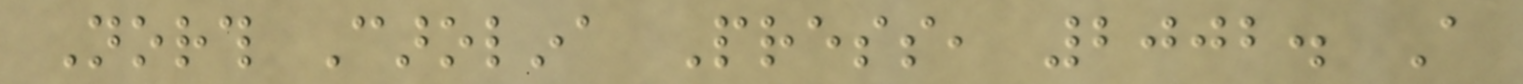North Carolina Press, 2002. A
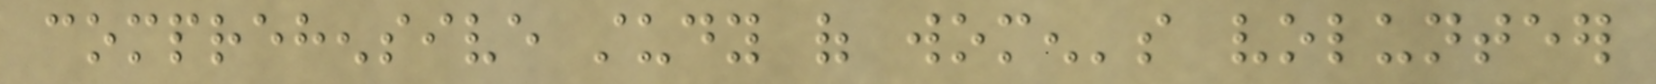comprehensive study of women's volunteer
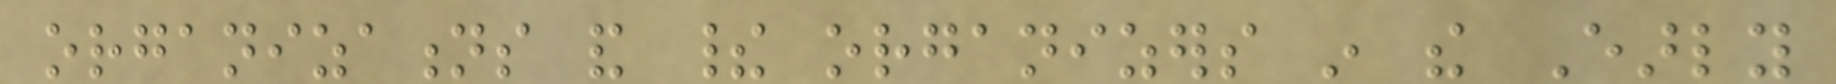organizations and their organizers in the Early
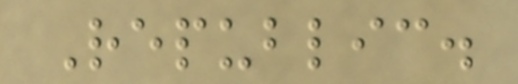Republic.
